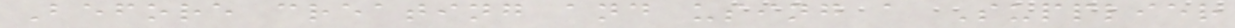Before creating and using a Supplier
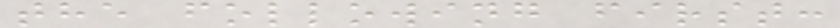the following first:
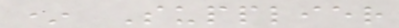* Supplier
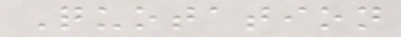Quotation
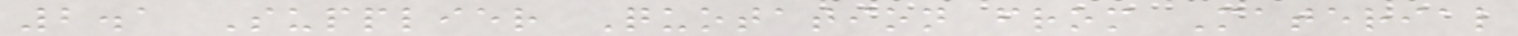2.1 Supplier Quotation from Material
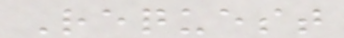Request
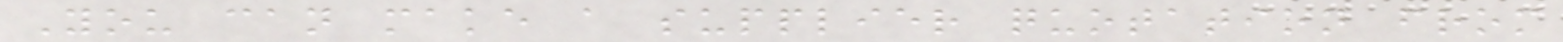You can make a supplier quotation from
